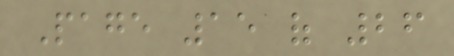Page 15 of 26
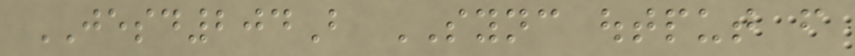JESD204B SYNC output from
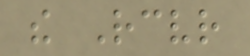the Receiver
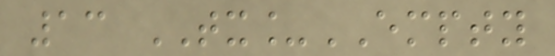13 TX_EMPTY
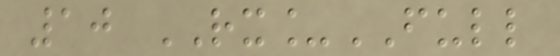10 RX_FULL
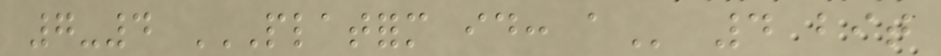7-4 PLATFORM ID: A 4 bit
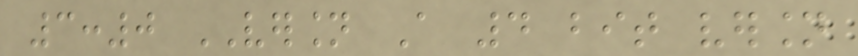3:0 VERSION A 4 bit version
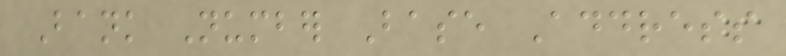Bank Number Base Address
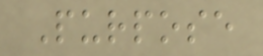Purpose
